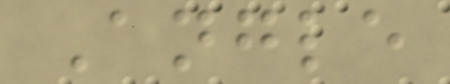Angle
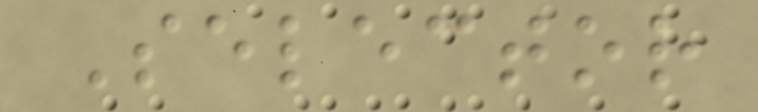Selector
